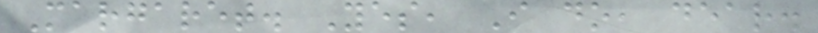Margaret. Yes, I do, dear.
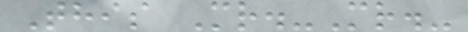This Mr.-Mr.-
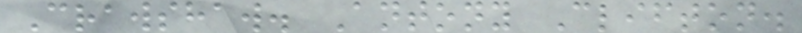Crawshaw. Antony Clifton.
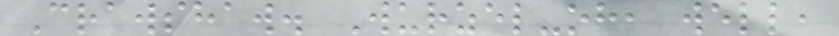Crawshaw. Wurzel-oh, well,
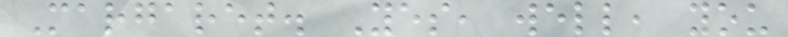Margaret. Yes, well, you
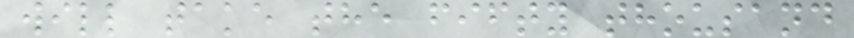will take the fifty thousand
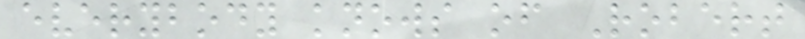everybody knows of Robert
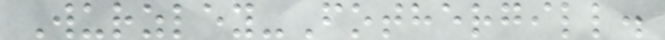Wurzley-Fothergill.
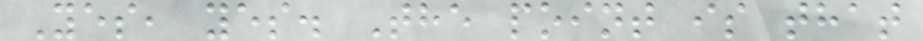Yes, yes. The point is that
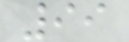99
